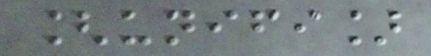[unifi]
